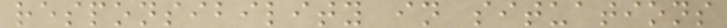responsibility in situations
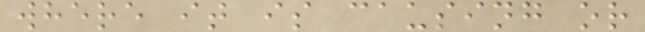where it is causing or
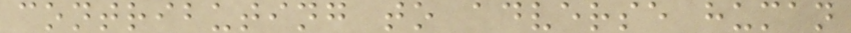contributing to adverse human
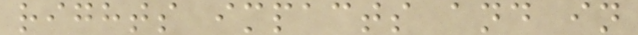rights impacts and in
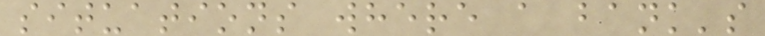situations where a bank's
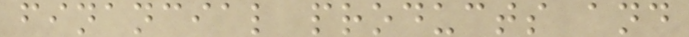financial products and
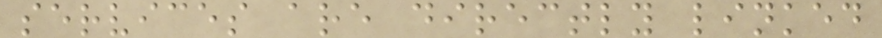services are directly linked
